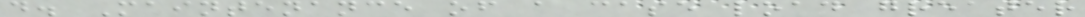d. Maintenance of a case load greater
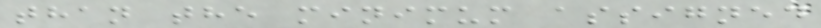than the minimum assigned
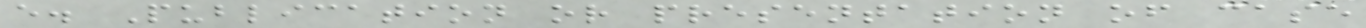e. Publication or presentation of case
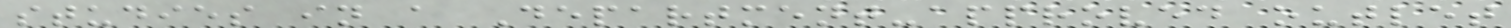studies in a Department-approved outlet
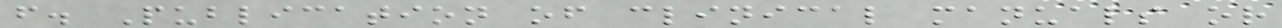f. Publication of clinical manuals or
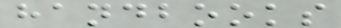handbooks
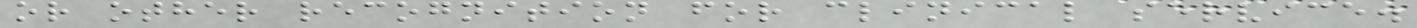or other recognition for clinical service.
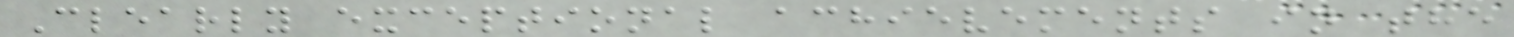Clearly exceptional achievements in the
